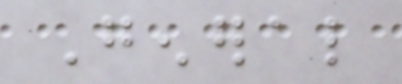General
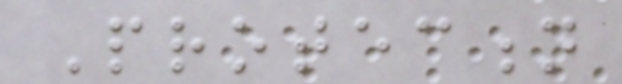Protection
